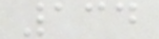134
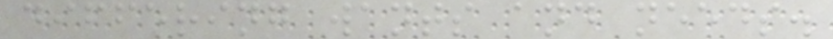differing wants and needs.
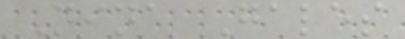Nina Gales
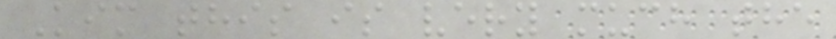Kim this is very much the
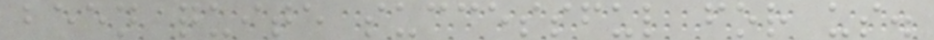been quite successful for us.
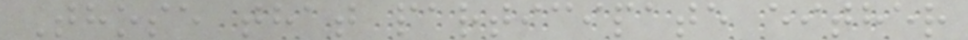Those that participate either
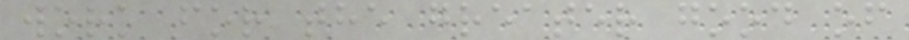work for the greater good of
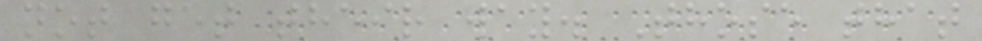not get their way. Those that
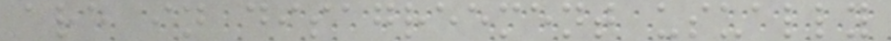are in disagreement usually
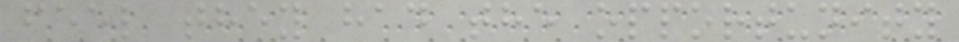feel they had the opportunity
